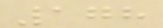178
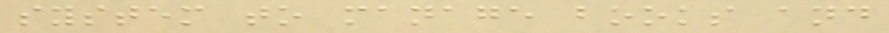system to manage books and
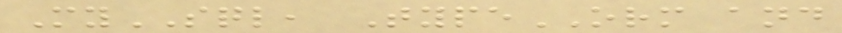MySQL, TypeORM and
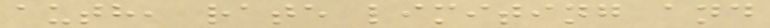auth, rate limiting and
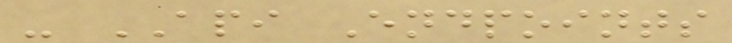- API Endpoints
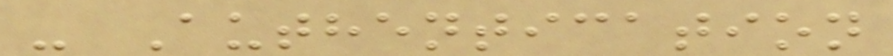- Authentication
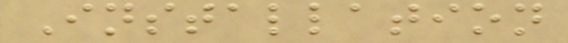Installation
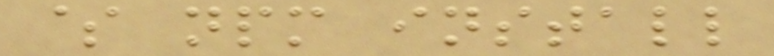$ npm install
